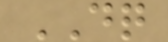DQ
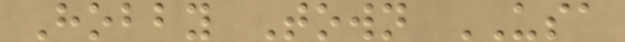Hobby Town USA
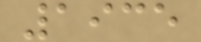1935
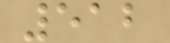512
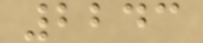2243
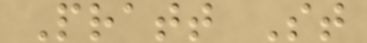Pratt St
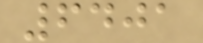6401
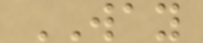WAY
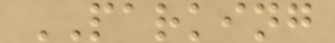PARKING
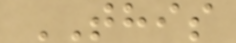THIS
